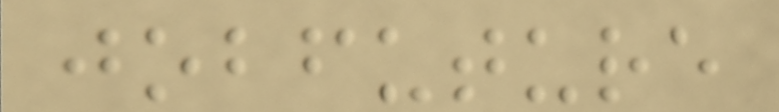jobfuture
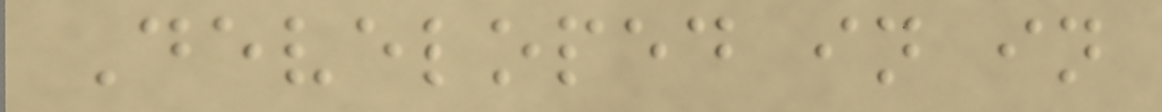Developed in in
